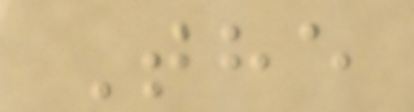The
